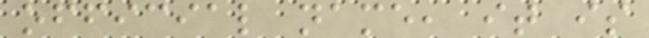official name, it is
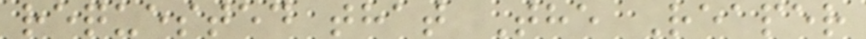requested that The Reaper
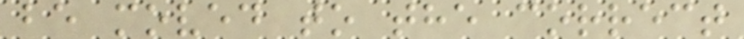be moved to the correct
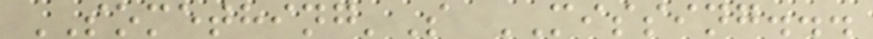SOMETHING'S MISSING...
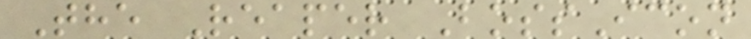The Reaper BossIcon
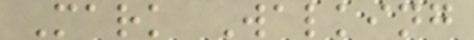Mark Walking
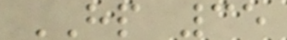HP 35
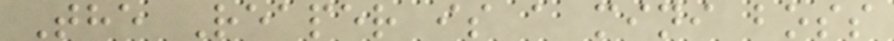The Reaper is a mini boss
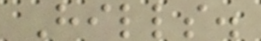Hills.
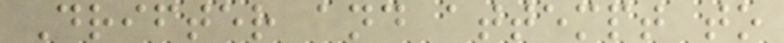Drifter and attempt to
